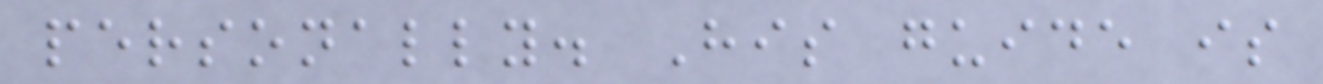personally. His guide is
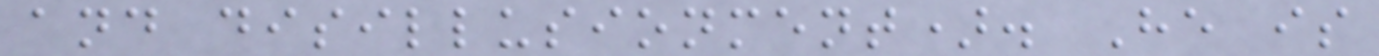and disillusionment). He is
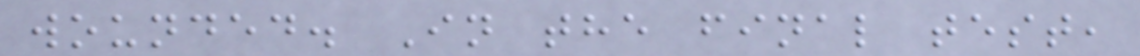wounded. In the final test,
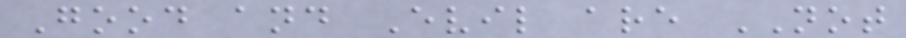Good and Evil are NOT
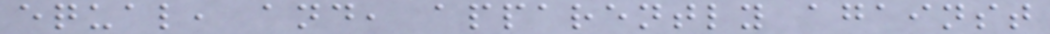equal, and, apparently against
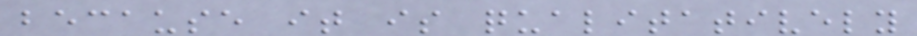because it is qualitatively
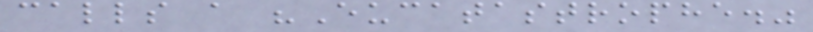calls a "Eucatastrophe."
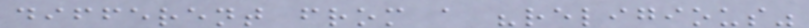different from a "religious"
